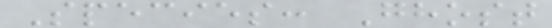Species: Ghost
